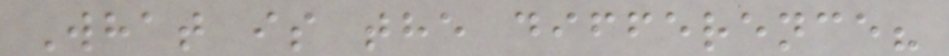What is the difference?
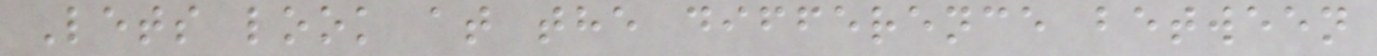Lets look at the difference between
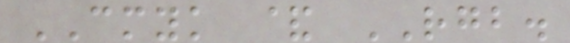CMYK & RGB.
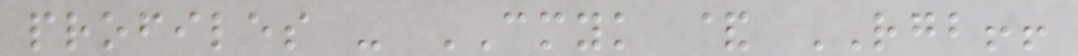profiles - CMYK & RGB!!
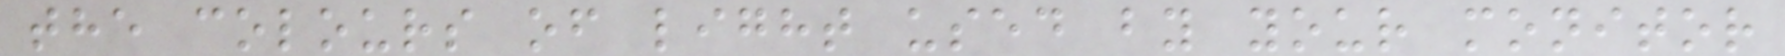the colours of light used by your monitor
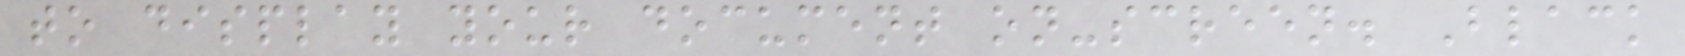to display your document on-screen. Black
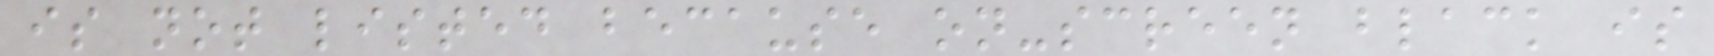is not listed because on-screen black is
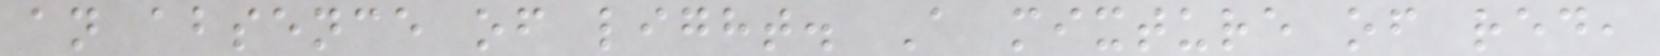an absence of light. A mixture of red,
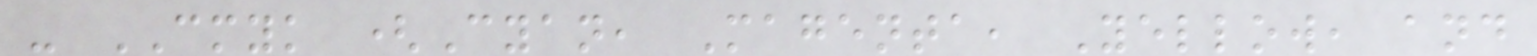- CMYK (Cyan, Magenta, Yellow, and
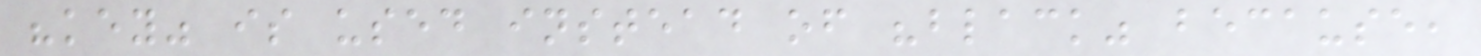"key" is used instead of "black" because,
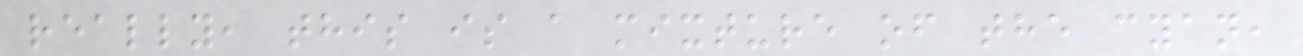really, this is a mixture of the cyan,
